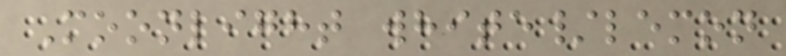Moonlight white/lemon
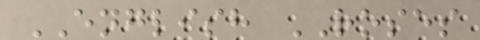ENGLISH ROSES
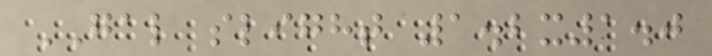GAL slight 1.2x1.0
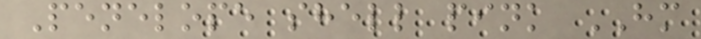Penelope shell pink HM
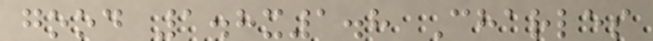good 1.8x1.8 Charles
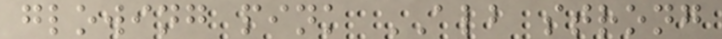glowing pink ALB strong
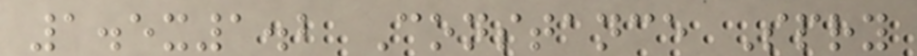1.5x1.2 Constance Spry
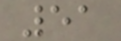51
